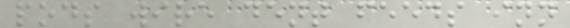pods wire dent feeds inn
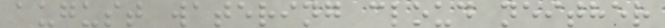august watering cloud neither
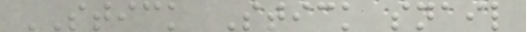STICK Stick snail
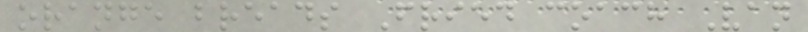orange breads Fried coach Van
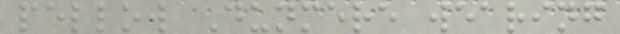pellow Dunmere wearing
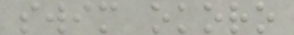swim okoro
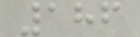186
